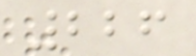226
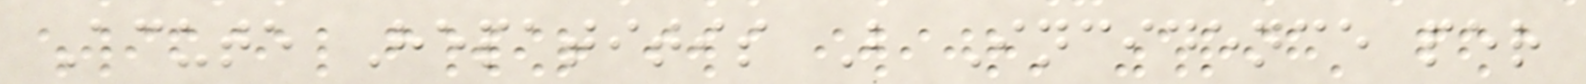Acute Hepatitis B Incidence per
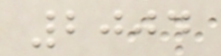2004
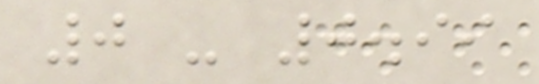0 - 0.99
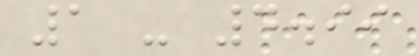1 - 4.99
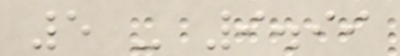5 - 9.99
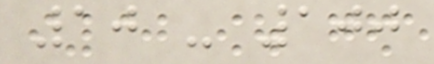10 - 100
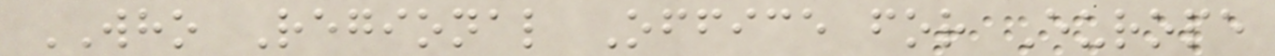WHO Regional Office for Europe
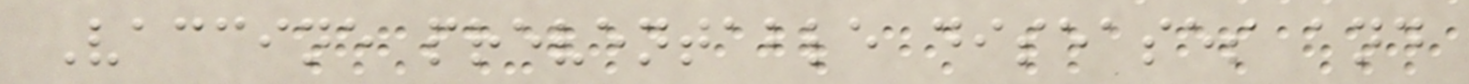Vaccine preventable diseases and
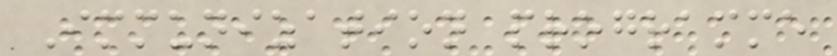Immunization programme
